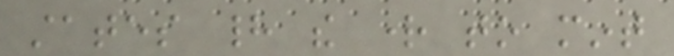states had the right to mint
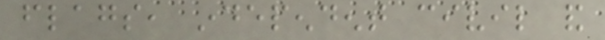flags, independent civil and
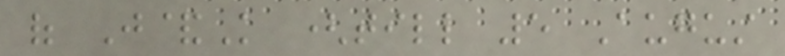of J&K (till 5 August
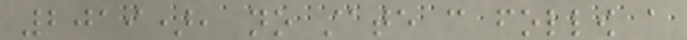2019), no state can follow a
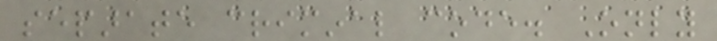separate criminal code. Only
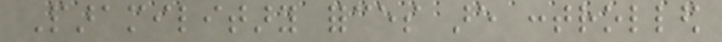Paramilitary forces are controlled
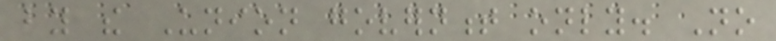by the Union government only. No
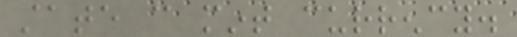state can mint currency.
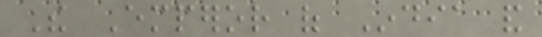The Emperor of India and
